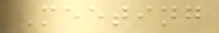Meeting
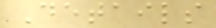Details
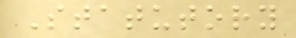Statutory
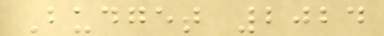Budget 2024
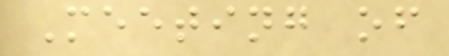Meeting of
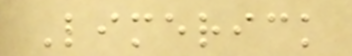Limerick
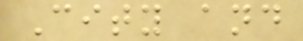City and
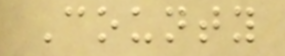County
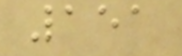151
